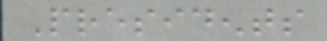Presidents
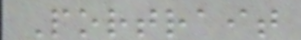Portrait
